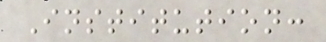Institution:
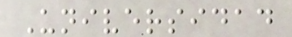Universidad
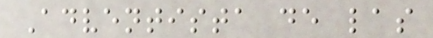Adventista de las
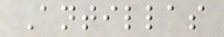Antillas
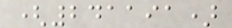(241191)
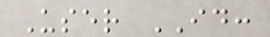User ID:
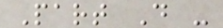Part D -
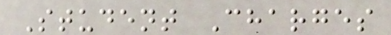Student Charges
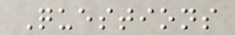Questions
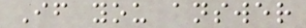If you answer
